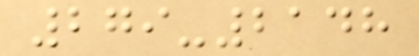279-2148
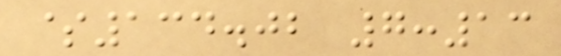$134.02 7:13
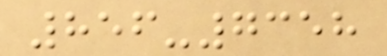856-7358
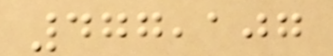477,107
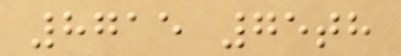8715 75th
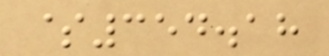$354.18
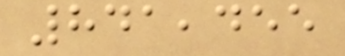841,455
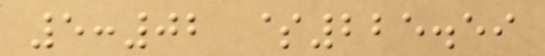5:02 $225.59
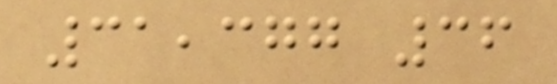31,377 36
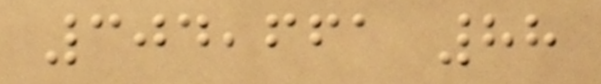304,661 88
